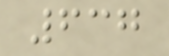637
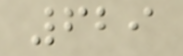629
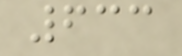633
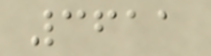3611
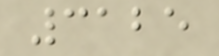3125
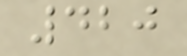420
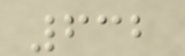632
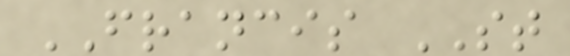FRANCIS ST
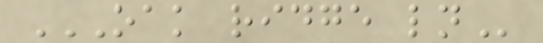OAK RIDGE LN
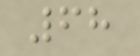68
